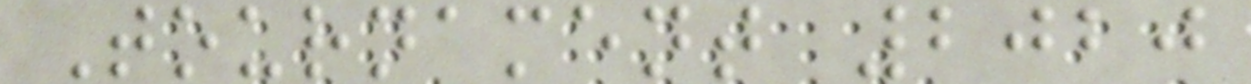Tournament 2020
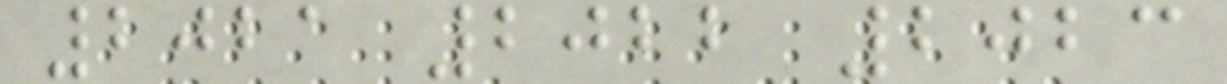2021 2022 2023
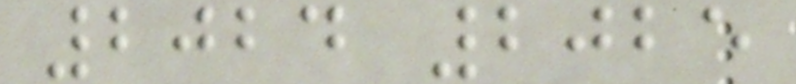2024 2025
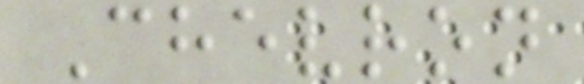Chevron
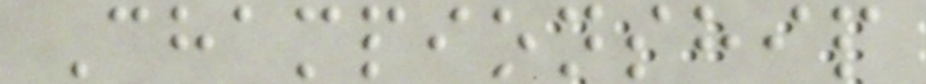Championship
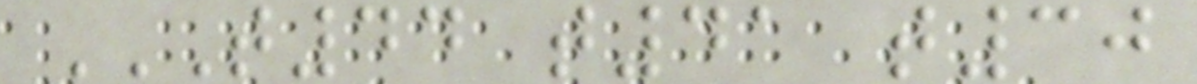T44 T41 T30
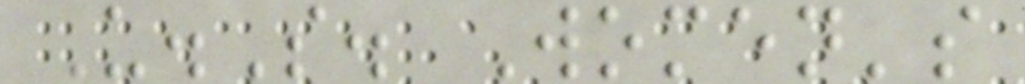U.S. Women's
